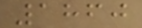1860
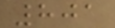801
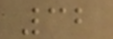32
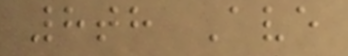8th Ave
